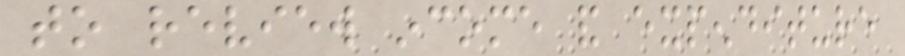to review income and expenditure
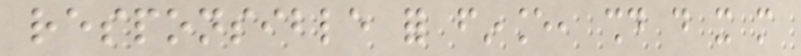responsible for finance, should do it more
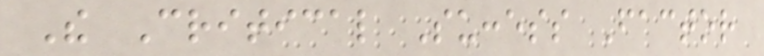The Critical Success Factor
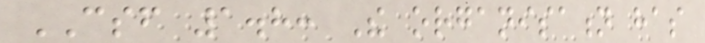CSF 1.8: The organisation has
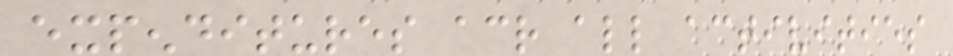expenditures across all activities
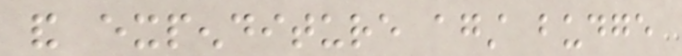and expenditure against budge
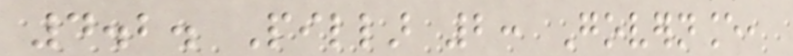4.2. Pillar 2: Governance,
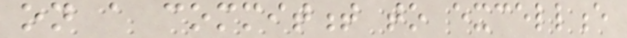on a commitment to excellence
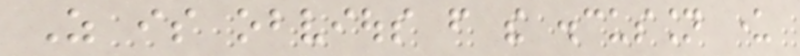As is obvious from the discussion under
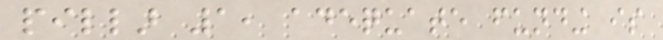pillar 1, adequate funding is
